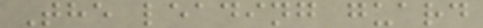The leading guard
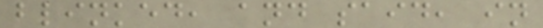blinked, and said, in
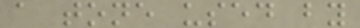a tone used by
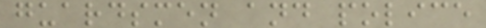guardsmen and police
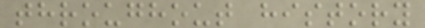throughout history
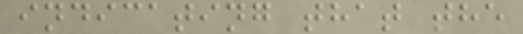indicating that the
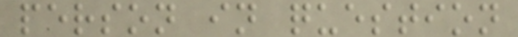person in question
